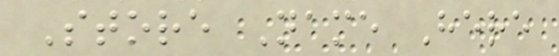Store Name Here
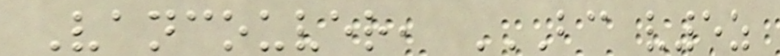Vancouver, BC V5Z
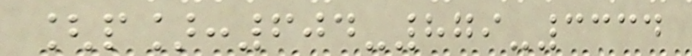[p]:604-879-3334
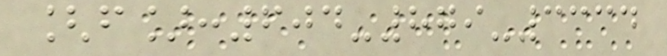[f]:604-879-3334
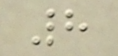8
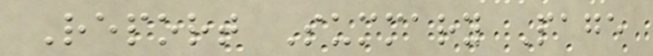Report Summary Page
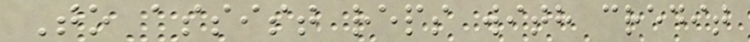To assist reps with credit
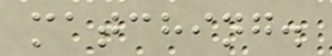matching.
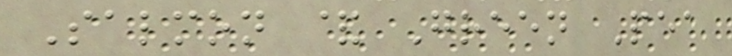Salmon & Green Pea
